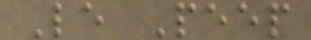Le Peep
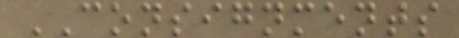CONSIGNMENTS
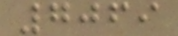7069
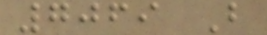7069 B
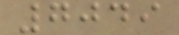7049
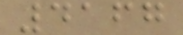4167
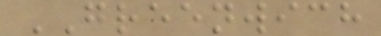GREENWICH
